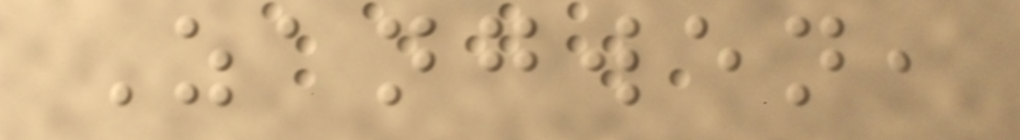Zangwen,
